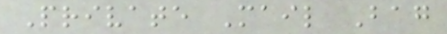Private Mail Bag
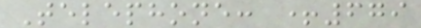Telephone: +679
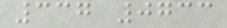337 0733
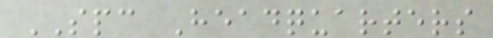SPC Headquarters
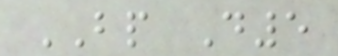BP D5
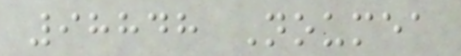98848 Noumea
